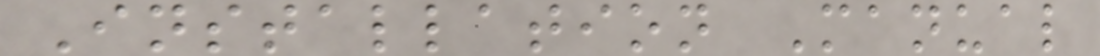Installation Manual
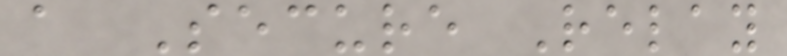a Secure Relay
